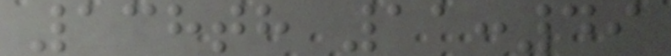138th 11:49
